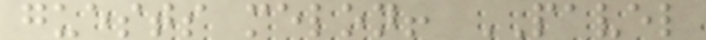guests melon! PAVEL
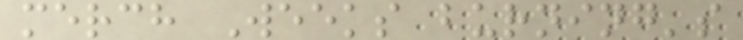merch Weeks burning's
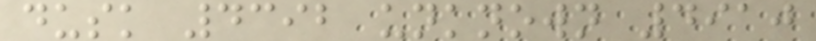dusk 4392 unknown 4910
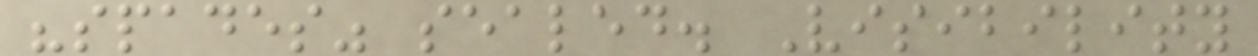"spades" sealed. Visibility
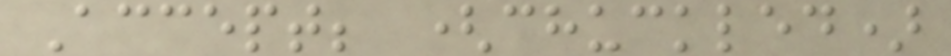Accept; (chuckled)
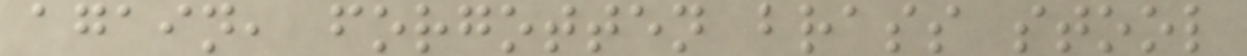again, forgotten brass stool
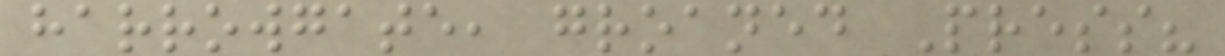harrowgate, groaned Press?
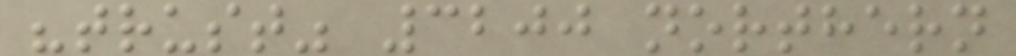"trust" 3200 northern
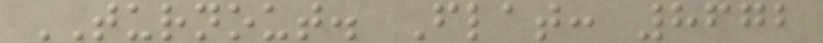TURNOUT. Flat: 8672
